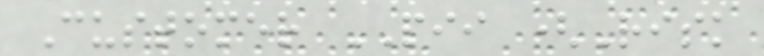Customer PII (Risk
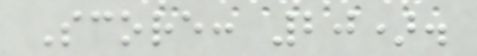Score: 20).
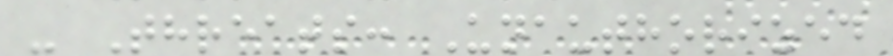- Threats: Unauthorized
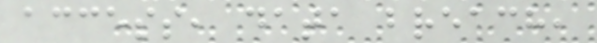access, data breach,
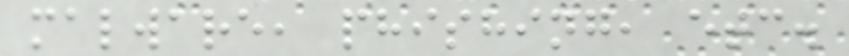malware, phishing, etc.
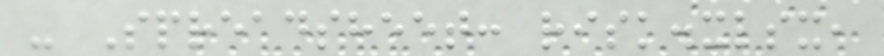- Spreadsheet: risk.xlsx,
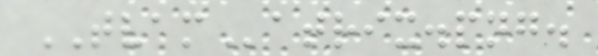TVAMatrix.png.
